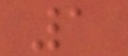1
